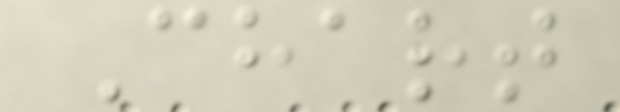Chart
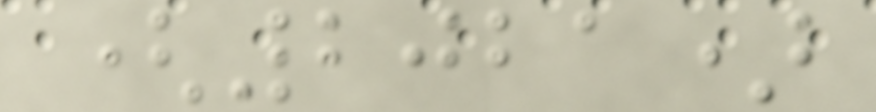(2021)
